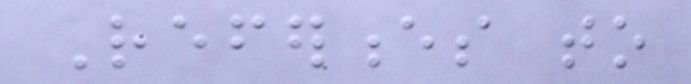References to
